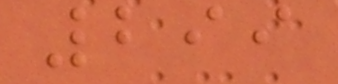299
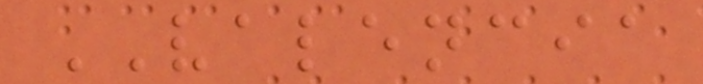VALENCIA
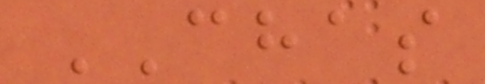CHAS
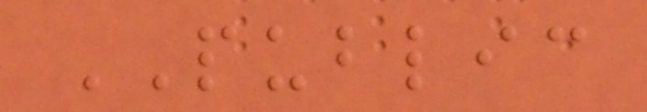PUBLIC
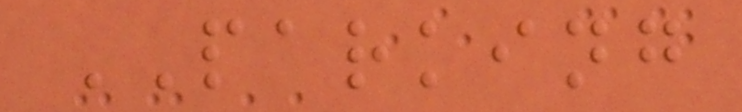PARKING
